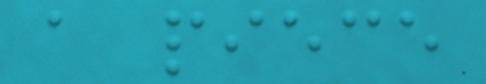a piece
